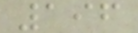196
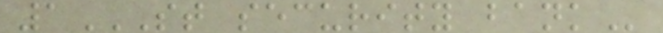1ST SECURITY BANK
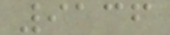9136
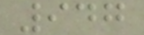947
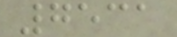7531
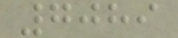7089
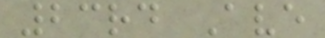23rd Ave
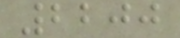2200
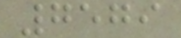7579
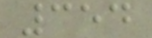354
